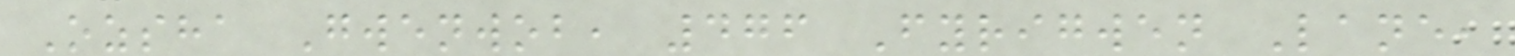Ozsha Gwenwob, 476 Fyrigwen Lane,
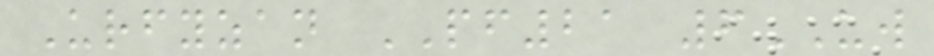Urfyzan PF21 6UW
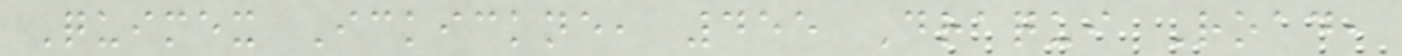Quimex Ickickne, 455 Draqui Road,
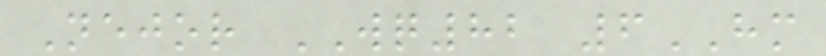Nejor WQ82 6HM
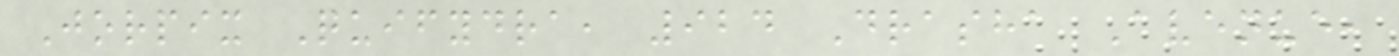Jorpix Quifydra, 924 Drasha Avenue,
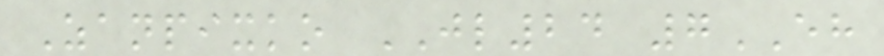Zanpixko JL24 7EH
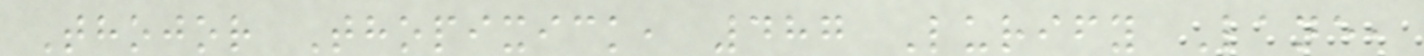Thojor Thopixick, 487 Lurify Lane,
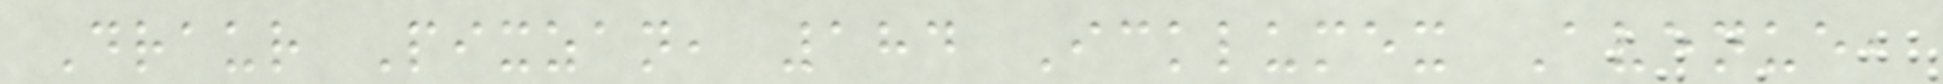Draur Pixzan, 184 Icklumex Avenue,
